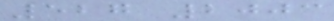527 2003
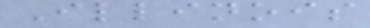Illinois
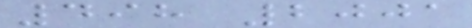498 2001
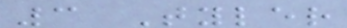3 Tyler
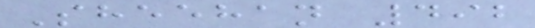Sheehan 492
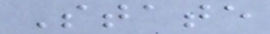State
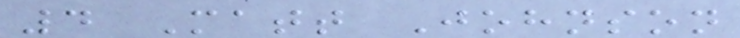4 Matt Johnson
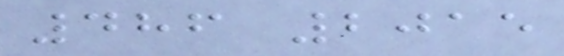486 2015
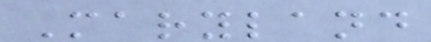Maryland
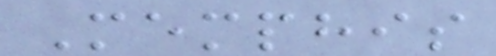Memphis
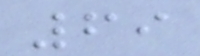69
